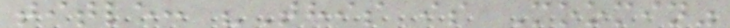title: "This is Moomin"
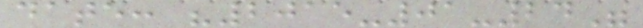date: "2015-01-24"
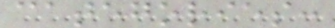categories:
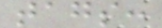tags:
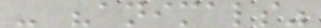- "animals"
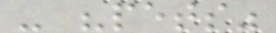- "pets"
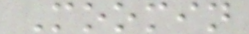Moomin
